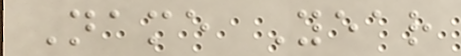Name Year
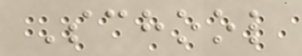School
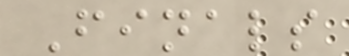Finals
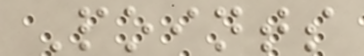Points
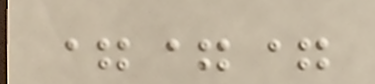===
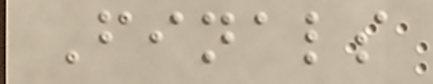Finals
